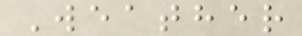Weather
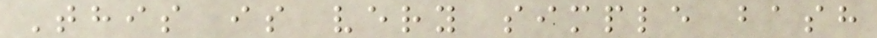This is very simple bash
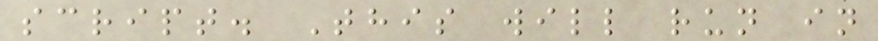script. This will run in
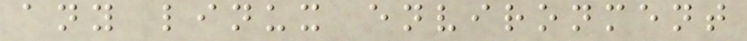any linux environment
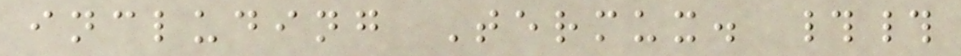including Termux. ##
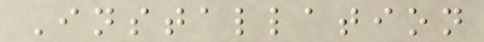Installation
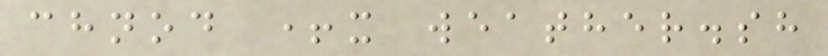chnod +x weather.sh
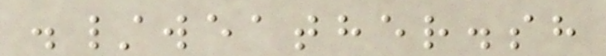./weather.sh
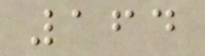164
